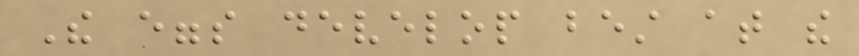The eggs develop best at the
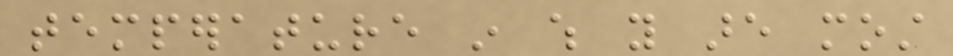temperature in which you are most
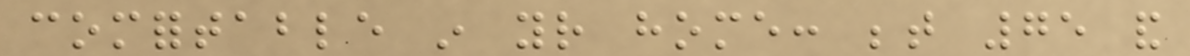comfortable in your home: between 75 and
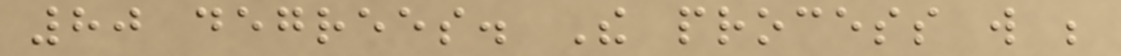80 degrees. The process will be
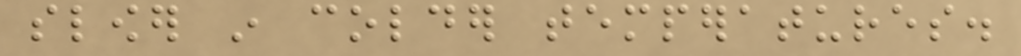slower in colder temperatures.
